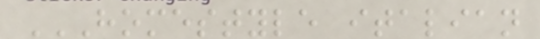HOMESTYLE ITALIAN
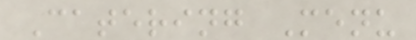Catering Menu
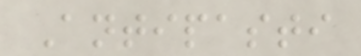Antipasti
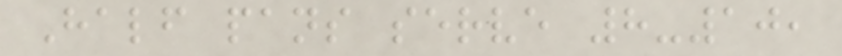Half pans serve 8-10,
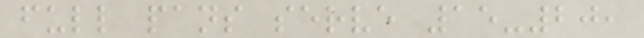full pans serve 15-20,
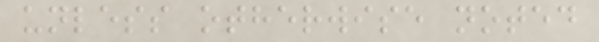unless otherwise noted
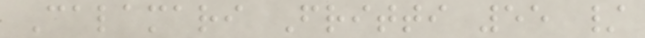Calamari Fritti 55 /
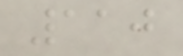110
